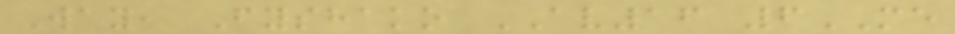Way, Fyshako AV16 6ME
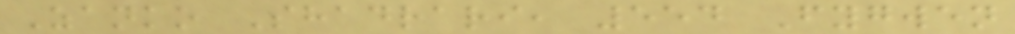Zanko Shadrari, 554 Fygwen
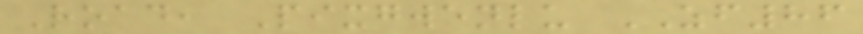Road, Pixgwenlu ZF86
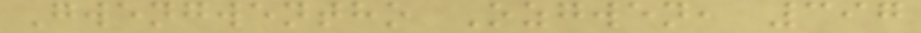Gwengwentho Ozgwen, 397
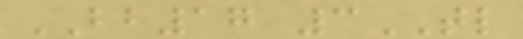BB17 3TL
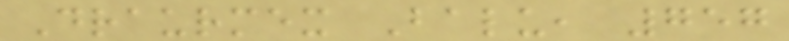Draurmex Balu, 757
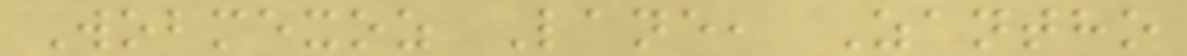Wobmexoz Lane, Zantho
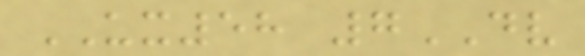UX58 7DV
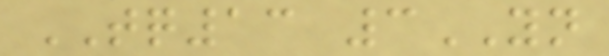TQ13 3YN
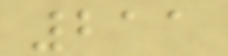211
